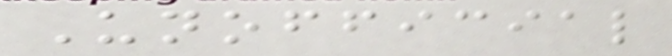Unofficial
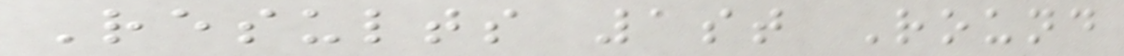Results 1st Round
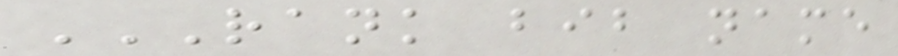RANK BIB NAME
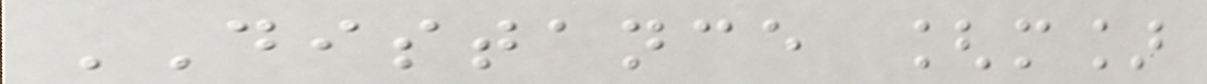DISTANCE [m]
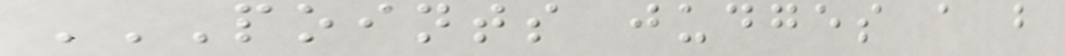POINTS JUDGES A B
